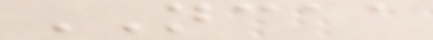NCAA
